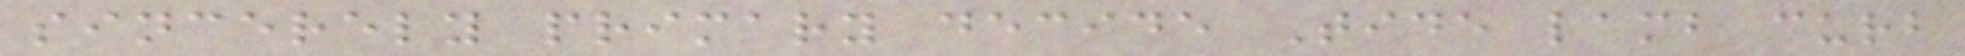sincerely primary decide Tide lamb curb
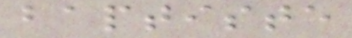baptiste
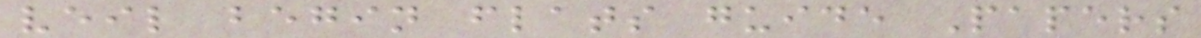veil begin flats guide Papers
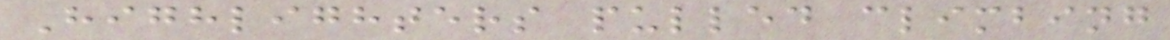Highlighters pulled climbing
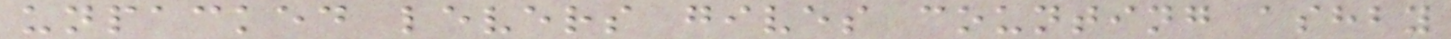unpacked levers gives counting ashby
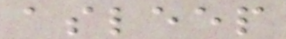asleep
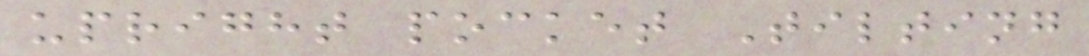upright pocket Tilting
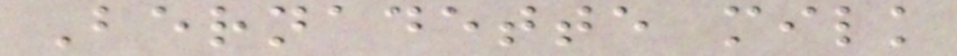Bernadette milk
